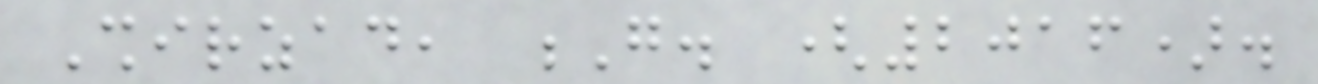Shirzad, G. (2016).
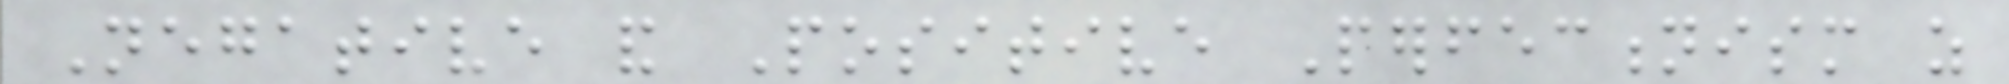Negative and Positive Perfectionism as
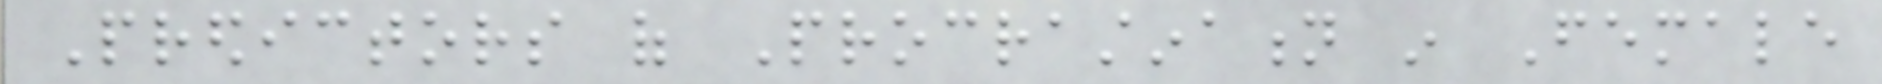Predictors of Procrastination in Female
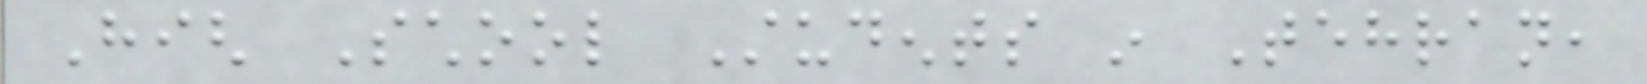High School Students in Tehran,
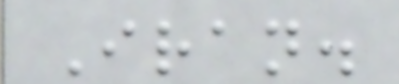Iran.
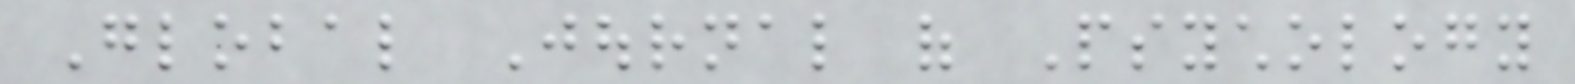Global Journal of Psychology
